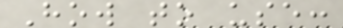How to use:
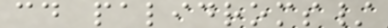cd palidroms/
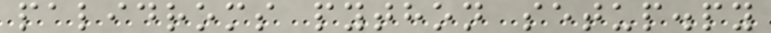palidroms python setup.py
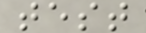test
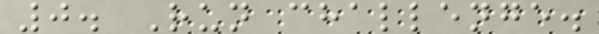0. Run challenge.
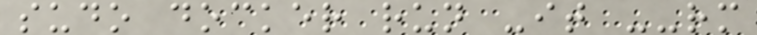sudo docker run -it --rm
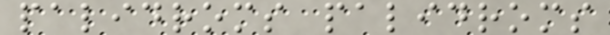palidroms palidroms
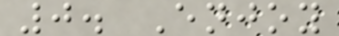0. Enjoy
